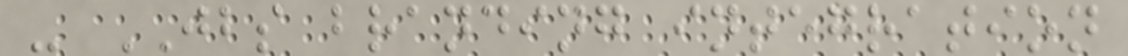- JBS branding integration
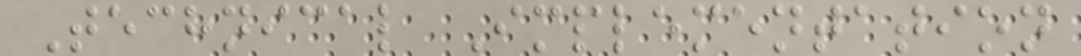Technical Implementation
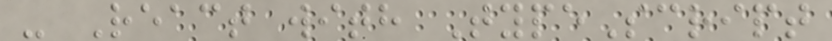- React with TypeScript
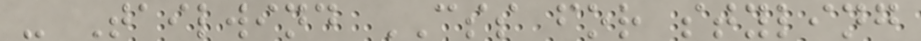- Tailwind CSS for styling
